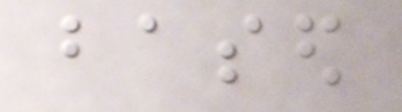based
